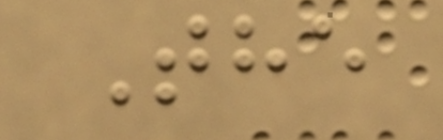The
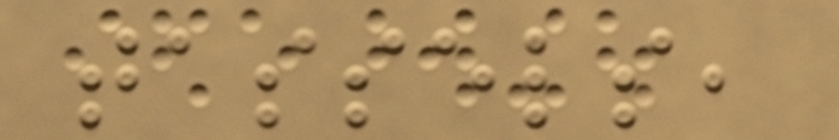tassels,
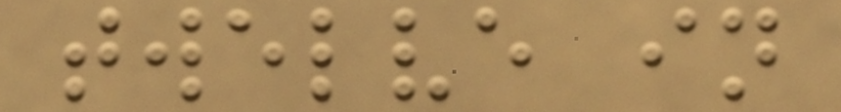twelve in
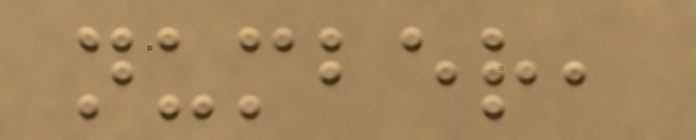number,
